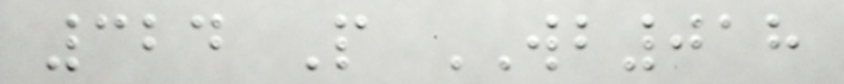324 P WB018
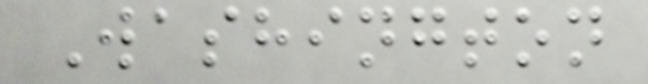Washington
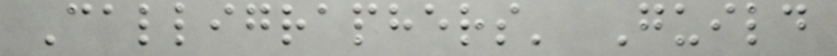Calligraphers' Guild
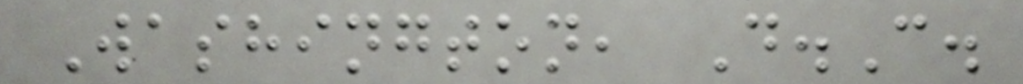Washington, D.C.
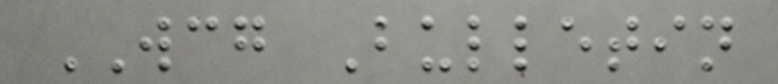WCG Bulletin
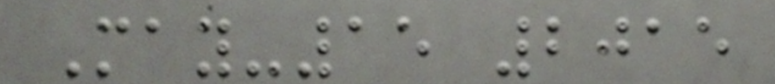May-15 2015
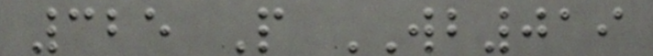325 P WB019
